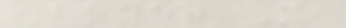Boyet M,
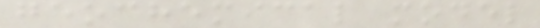geochemical model
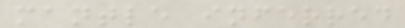mantle inferred
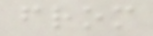from
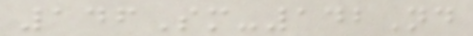146Sm-142Nd
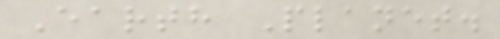Earth Planet.
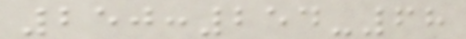250:254-68
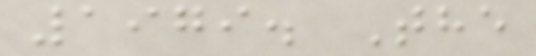1979. The
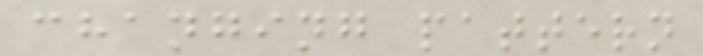changing pattern
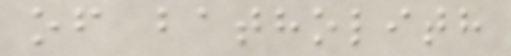of batholith
